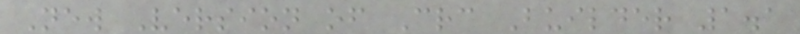New Version of Crc Builder 1.1
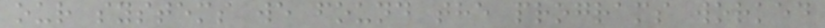our systems we found the programs worked
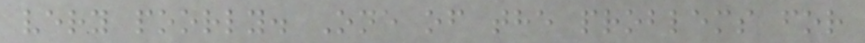very poorly. One of the problems for
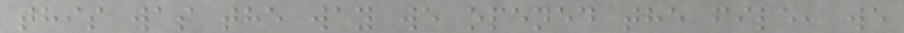this was the way we opened the file, we
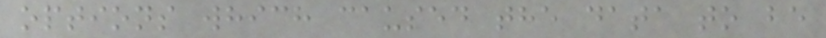options which caused the data to be
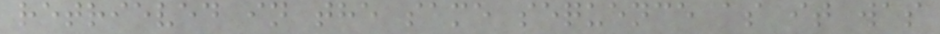retrieved in the same sequence as it was
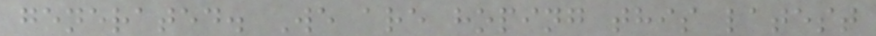generated. We are hoping this latest
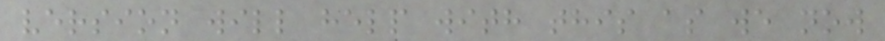version will help with this as we now
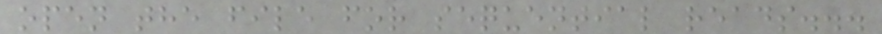open the file for sequential reads...
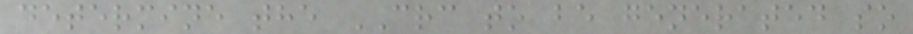determine the CRC to be generated so
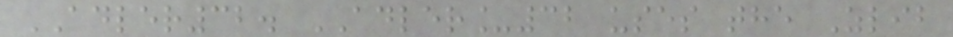ADLER32. ADLER_32 uses the Zlib
